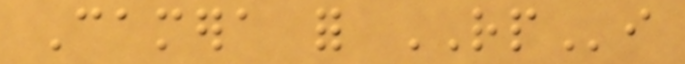Camera for RPi
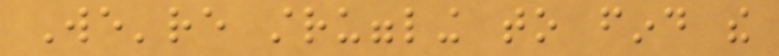We're struggling to find the
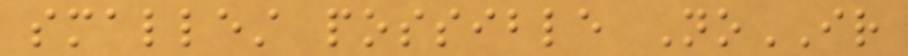smallest possible NoIR
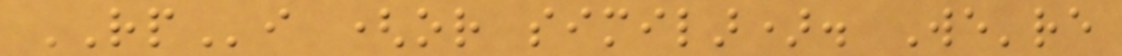RPi (or similar). We're
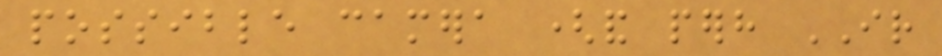possible camera (and perhaps IR
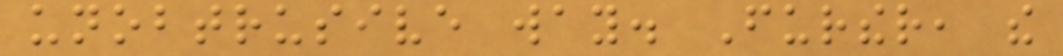unobtrusive way. Further, the
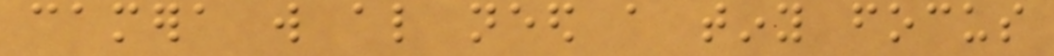camera will also need a tiny focus
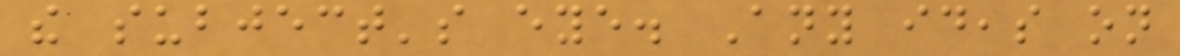the subject's eye. Any ideas on
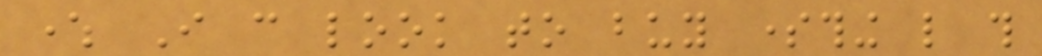where I can look to buy something like this
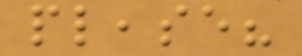please?
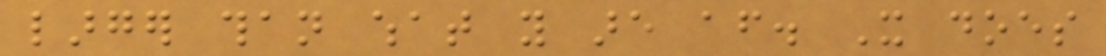larger than what you are after. It does
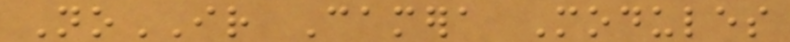NoIR Camera Modules
